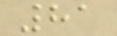81
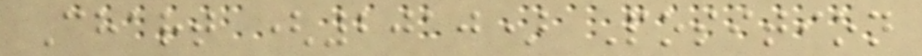Chart (2010) Position
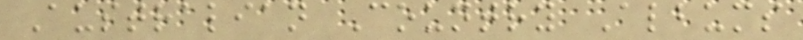Australian Country Albums
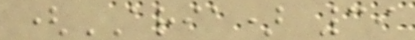(ARIA) 39
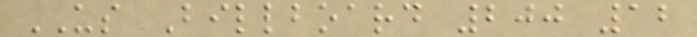US Billboard 200 12
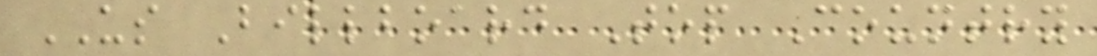US Billboard Top Country
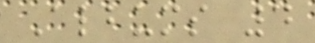Albums 4
